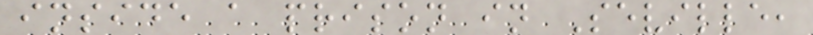inside a prison in Seville,
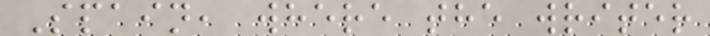Spain, where the writer
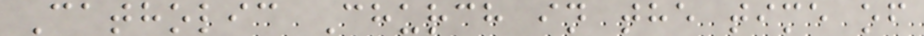Catholic Church in the time of
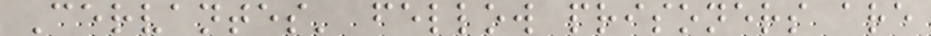Cervantes' fellow prisoners are
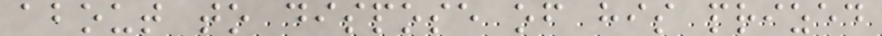about to dispose of his prized
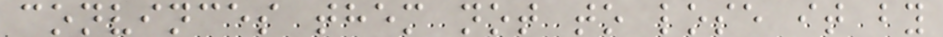convinces them not to lose it by
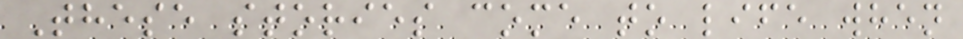These stories come to life when
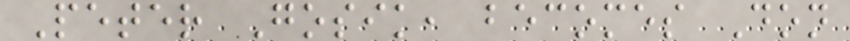Peter Gosik, becomes Don
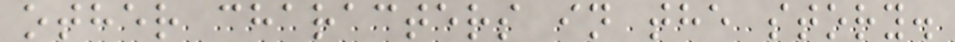other characters in the story.
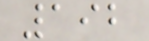192
